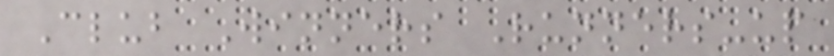Club Winners Runners-up
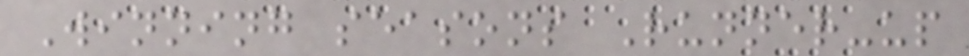Winning seasons Runner-up
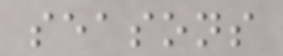seasons
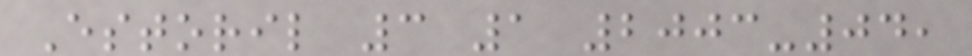Estoril 3 1 2003-04,
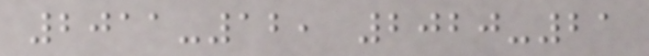2011-12, 2020-21
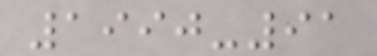1990-91
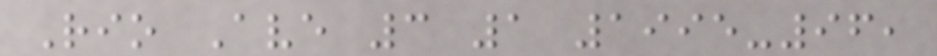Rio Ave 3 1 1995-96,
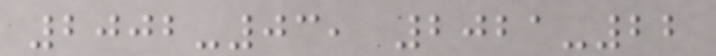2002-03, 2021-22
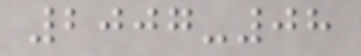2007-08
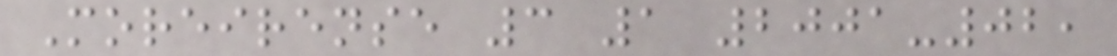Moreirense 3 1 2001-02,
